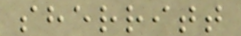sherritt
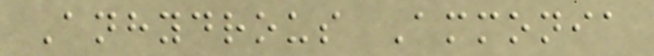Anhydrous Ammonia
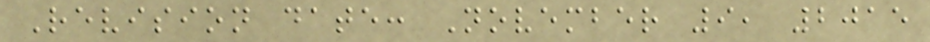Revision date: November 9, 2015
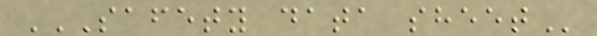SAFETY DATA SHEET
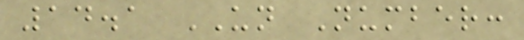14.1 UN Number:
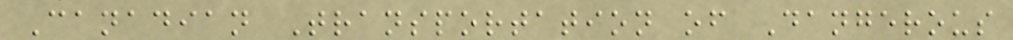Canadian Transportation of Dangerous
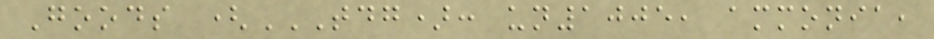Goods (TDG): UN1005, AMMONIA,
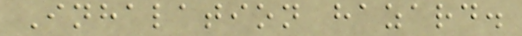Inhalation hazard.
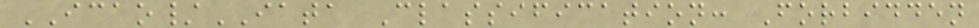ICAO/IATA Classification: Forbidden
